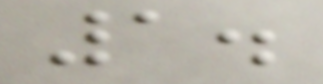1.
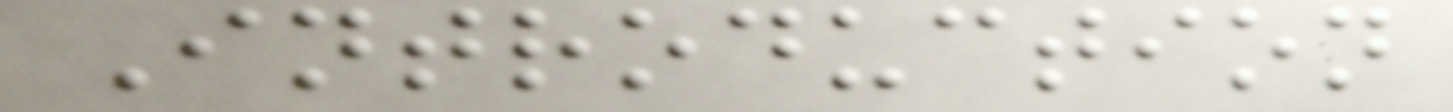Introduction
